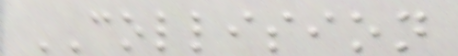COLLISION
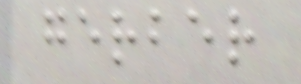gerber
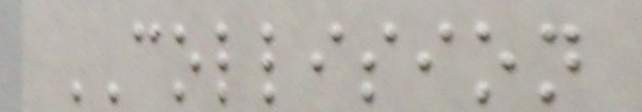COLLISION
